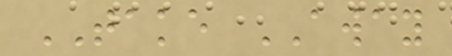TAKE AWAY
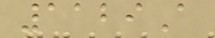1129A
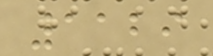1129
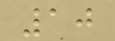10
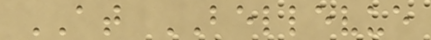AT BELLEVUE
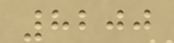8200
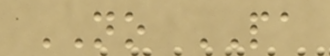NO PA
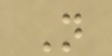N
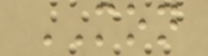MON
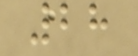28
